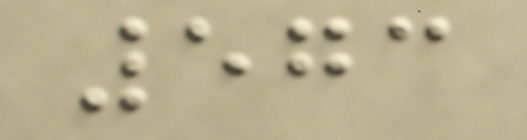573
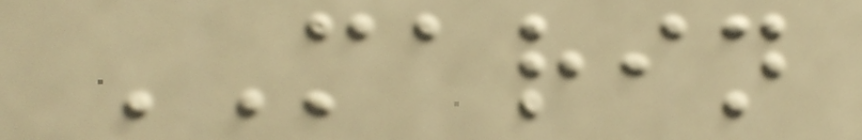MARIN
